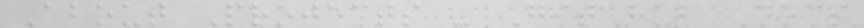About Projects - GitHub Docs
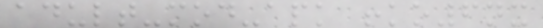adult-mod-apk !ko6nx
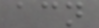acn
